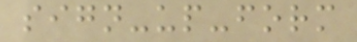sign-up-form
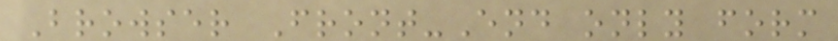Browser Front-End only form
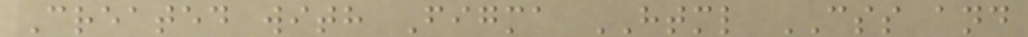Created with Figma HTML CSS and
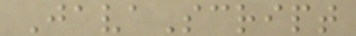JavaScript
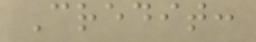Credit:
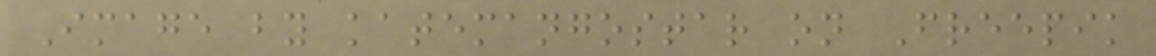Image by katemangostar on Freepik
